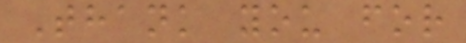Thank you for
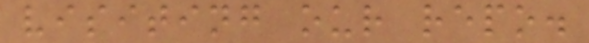visiting our repo.
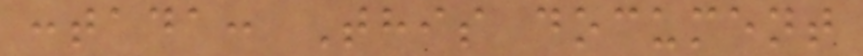:tada: This document
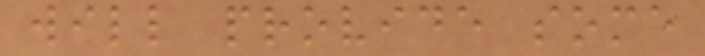will provide some
